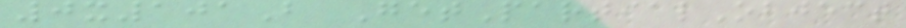0x101B GetPartialObject
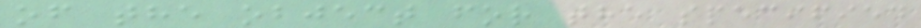of the object for the specified
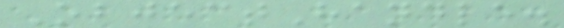ObjectHandle.
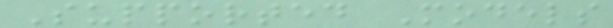Supported Models
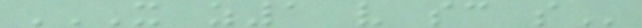X Z1 V SC S
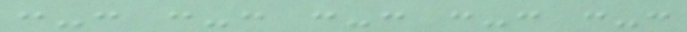:-: :-: :-: :-: :-:
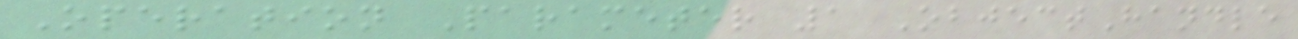Operation Parameter 1 ObjectHandle
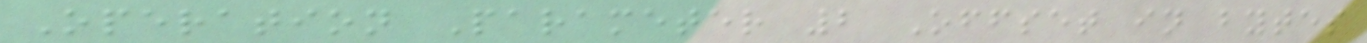Operation Parameter 2 Offset in bytes
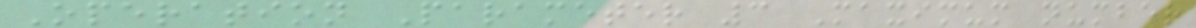Operation Parameter 3 Maximum number
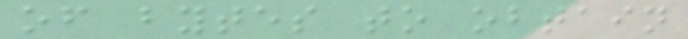of bytes to obtain
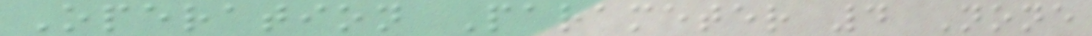Operation Parameter 4 None
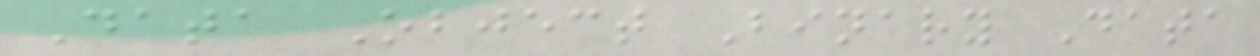Data Object Binary Data
